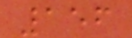156
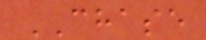CHASE
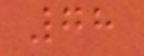78
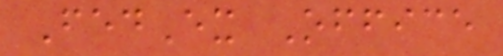FedEx Office
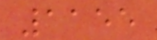1155
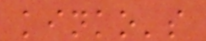kinko's
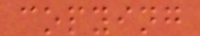copying
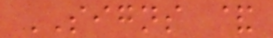SIGNS &
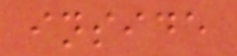inside
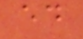ed
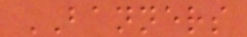BANNERS
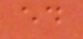ed
